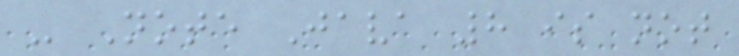- Note Java 8 is not
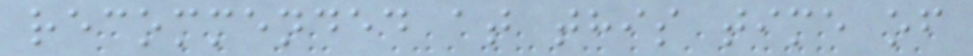recommended at this time of
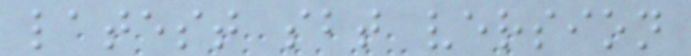latest sbt version
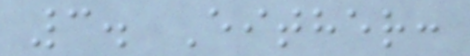3. Either:
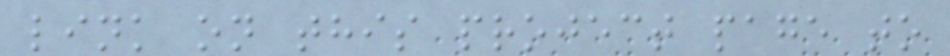link on this project page to
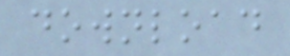download
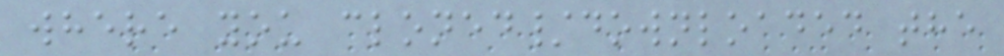where you cloned/downloaded the
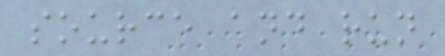source and run
